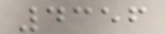4356
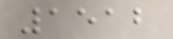1512
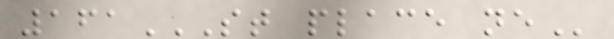161ST PLACE NE
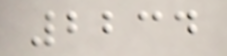2234
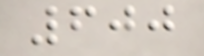600
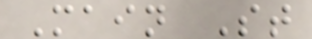Main St
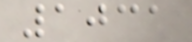1031
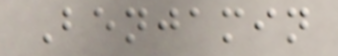Benjamin
